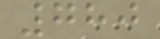780
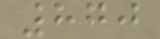870
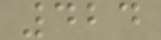424
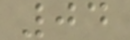04
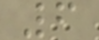6
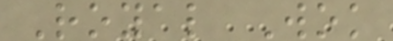Royal Wok
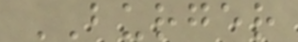BURGER
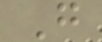G
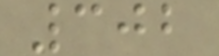302
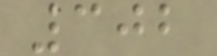302
